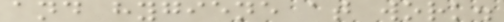and hygiene at work.
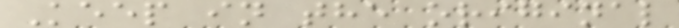Keep in the original
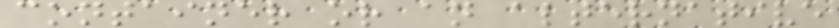container or an alternative
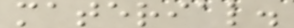material.
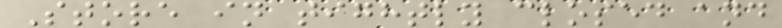Store in tightly closed and
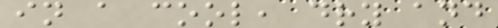in a cool, dry and
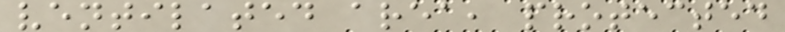ventilated area, protected
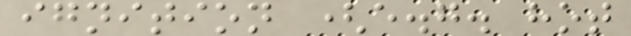ignition (e.g. hot
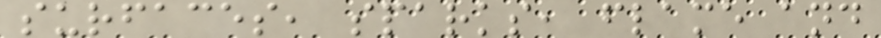surfaces, sparks, flame and
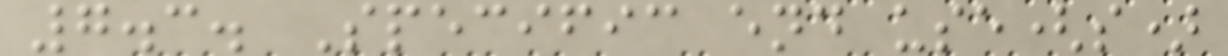7.3. Specific end use(s)
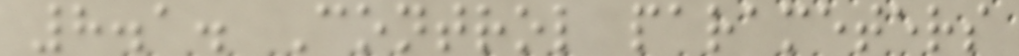8.1. Control parameters
